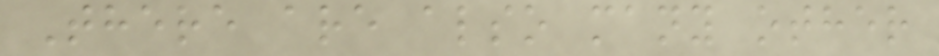There are also many other
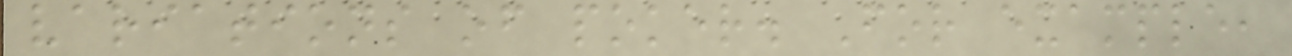variations of poker. For example,
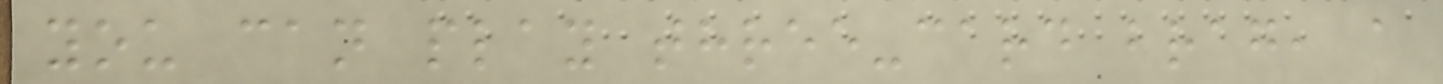you can play three-card brag, a
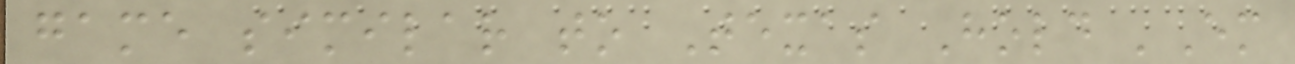game similar to Texas Hold 'Em
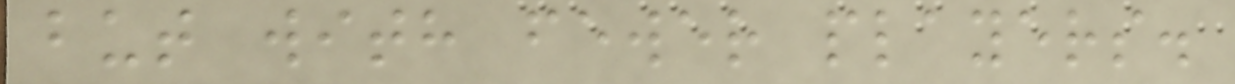but with fewer players.
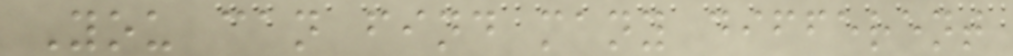You can find many different
